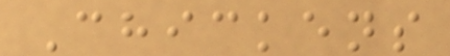Chickens
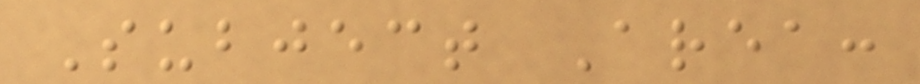Subject Area:
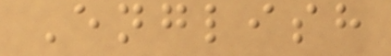English
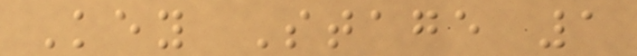Key Stage 1
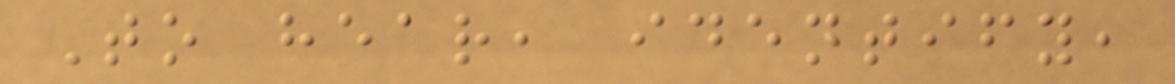To hear, identify,
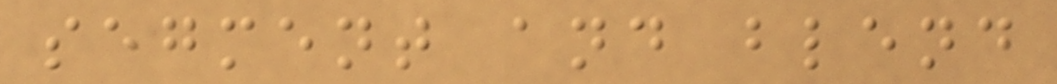segment and blend
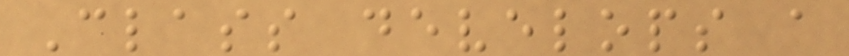Class develops a
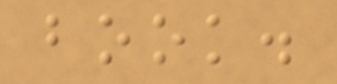book.
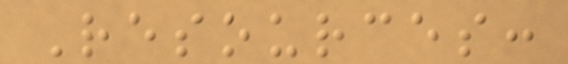Resources:
